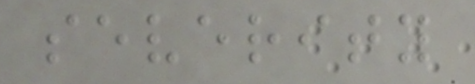severity
